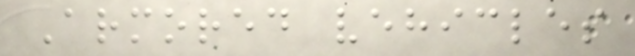Armored vehicles
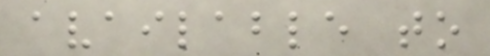available to
